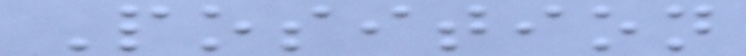Position
